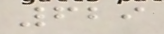629
